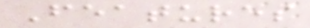Features
